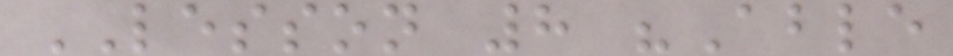LESSON 8 "Able
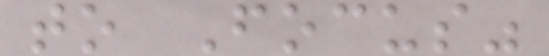to Focus"
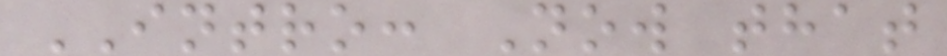INTRO: Now that
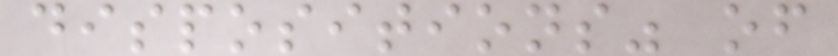dispositions" of
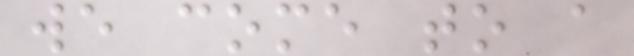we come to a
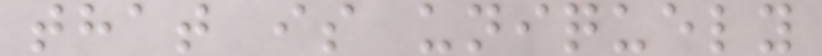that is uniquely
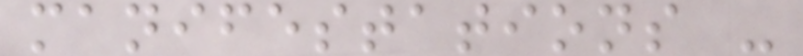manifestations -
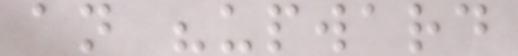an "upward
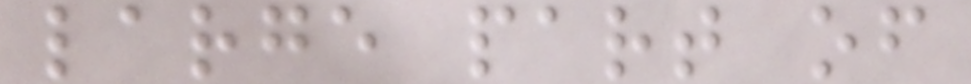large part of
